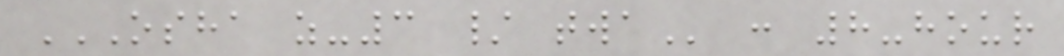OSHA Z-3 / TWA : 8-hour
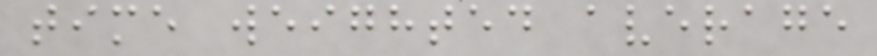time weighted average
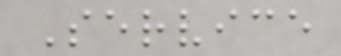Service
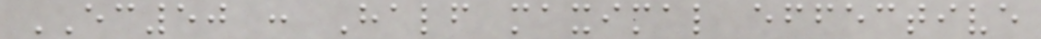EC50 : Half maximal effective
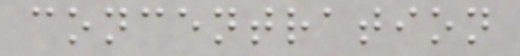concentration
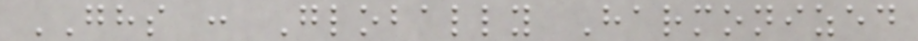GHS : Globally Harmonized
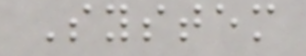System
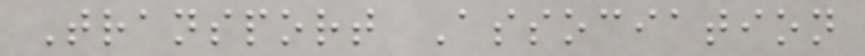Transport Association
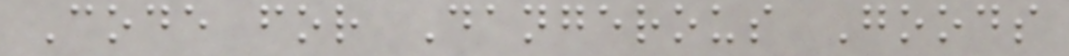Code for Dangerous Goods
